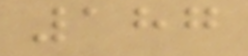187
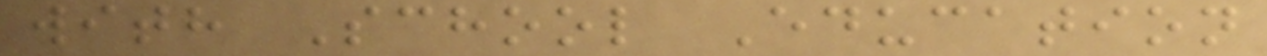with School Education
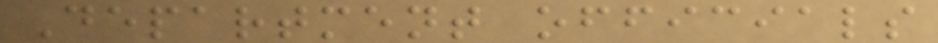Department officials
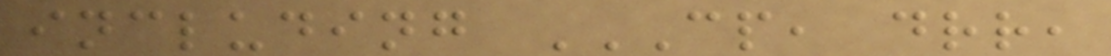including CP, DRR,
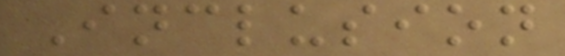Inclusion
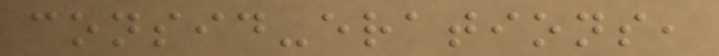consid-erations,
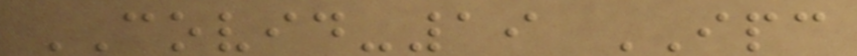COVID-19 IPC
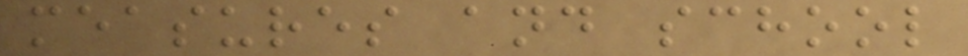measures and school
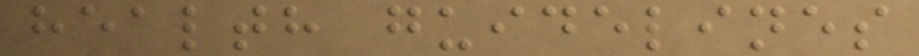health guidelines
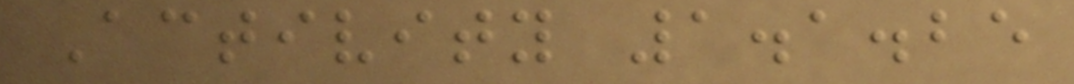Activity 1.1.25
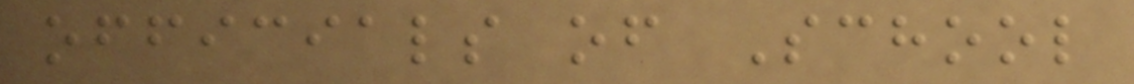officials of School
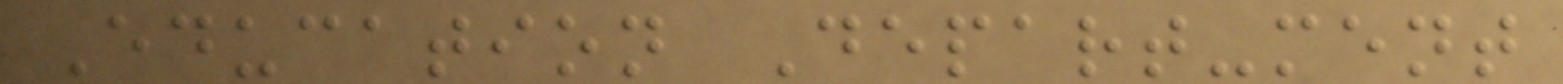Education Depart-ment
